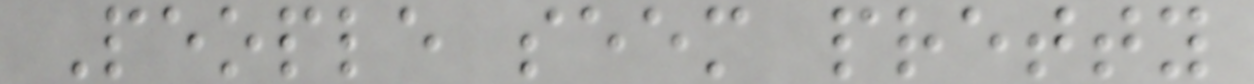People seem pretty
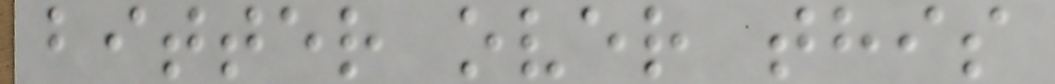bitter over this
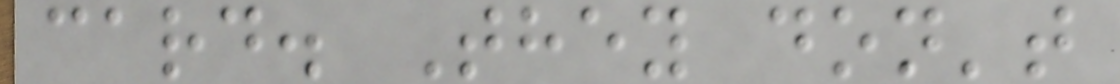card. They don't
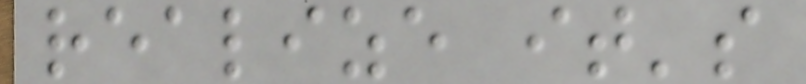realize it's
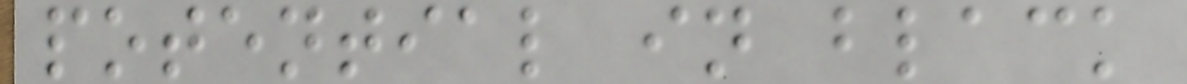potential in black
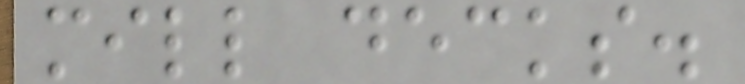mill decks.
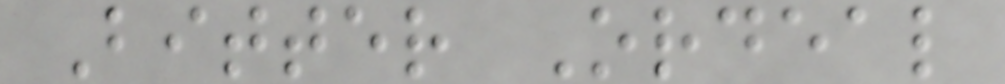Bitter Ordeal
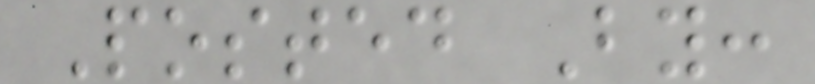Posted By:
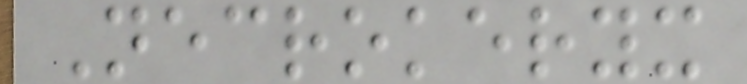Necrokeryx
